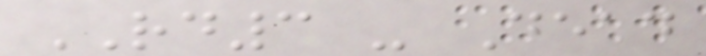RD3 - Dead
